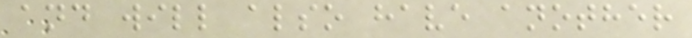and will also have another
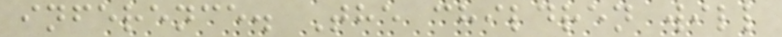inference. The children will
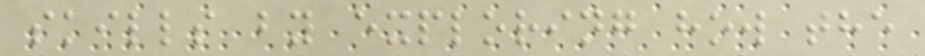skills by exploring how the
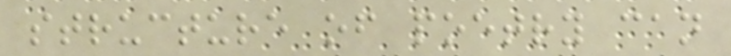structure of poetry can
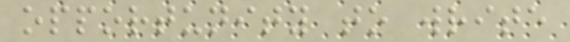opportunity to write
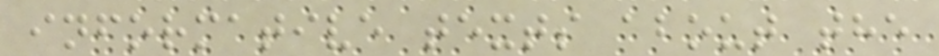informative texts about the
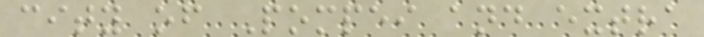city of Pompei and extra
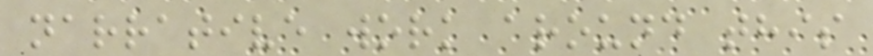narrative work around this
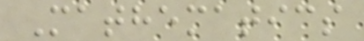Mathematics
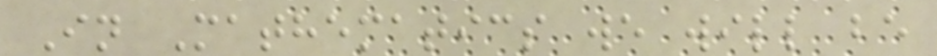In Mathematics we will be
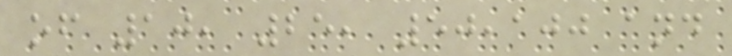of 10, 25, 50,100 and
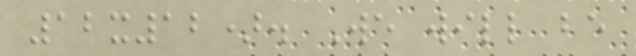12x12). We will be
